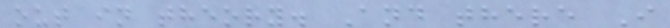out in theory. And there I
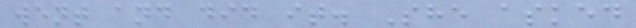went and did it. She asked
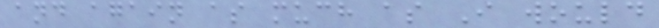and again as much as I would
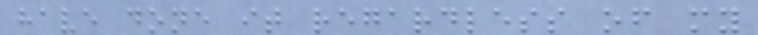have done it regardless of my
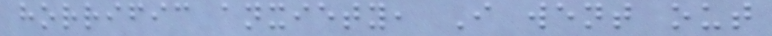horrific anxiety, I went out
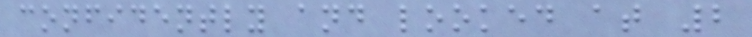confidently and looked at 2
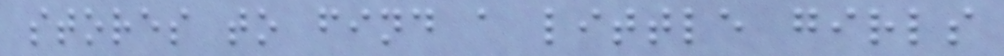stores to find a little girls
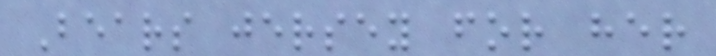Bears jersey for her
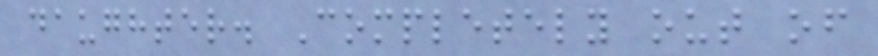daughter. Completely out of
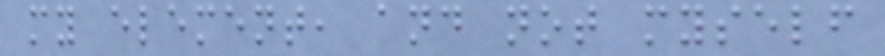my element, and not myself
